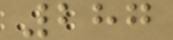287
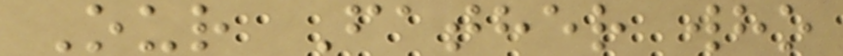Our Father who
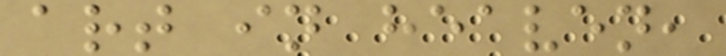art in heaven,
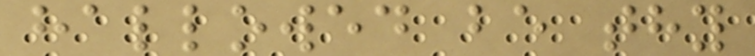hallowed be thy
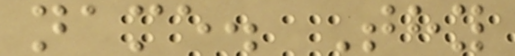name. Thy
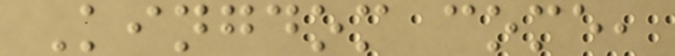Kingdom come,
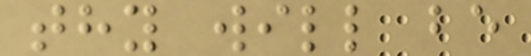thy will be
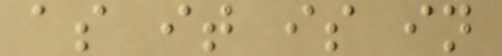as it is in
